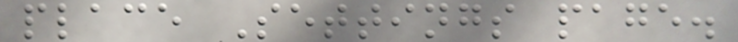place Settings page.
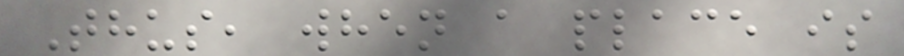Thus, when a place is
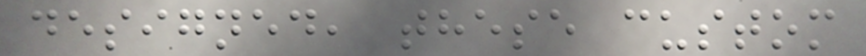designed, these custom
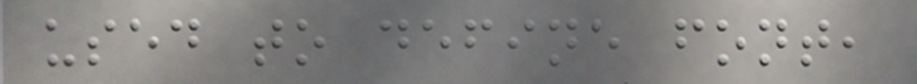used to define font,
